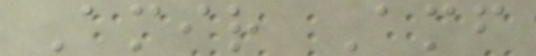Amir Amf
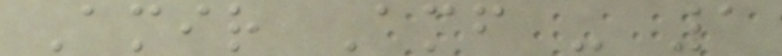Amir Amf - 1
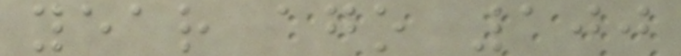year ago 100
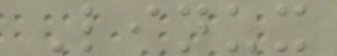Linux
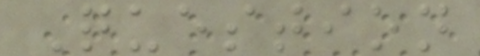Question
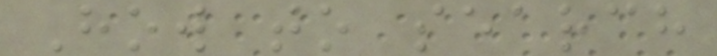How to search
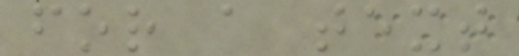for a text
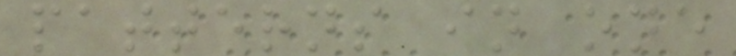patterns in one
